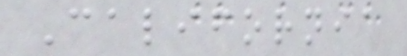California
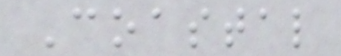Coastal
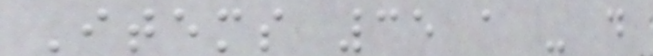Items 35 a - d
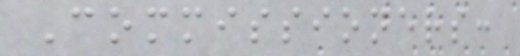Commissioners:
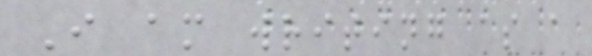I am writing as a
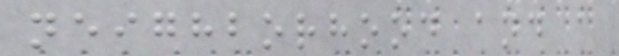neighborhood and a
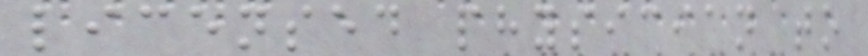licensed physician to
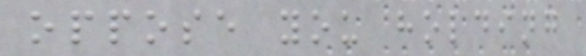oppose you holding
